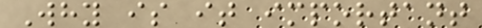Why is it important
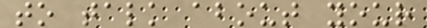to talk about your
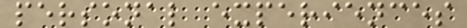personal experiences
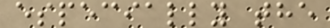especially the
